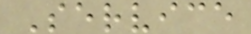Service
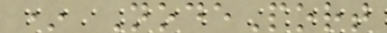* NodePort
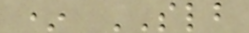* SLB
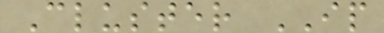Cluster IP
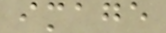image
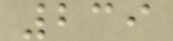239
